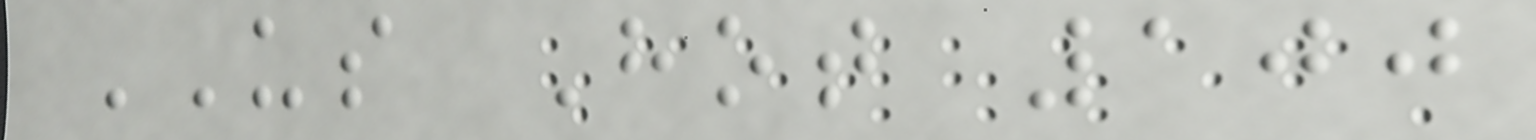US Hot 100
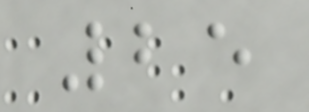25
